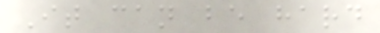It can be hard
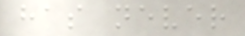has never
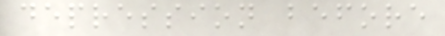depression before
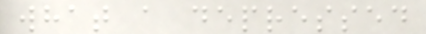what a depressed
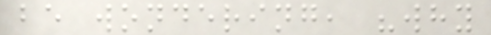be wondering, "why
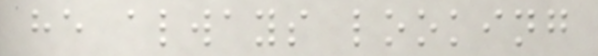he always looking
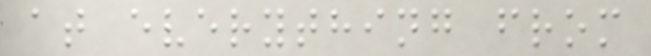at everything from
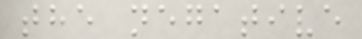the negative
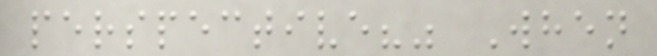perspective?" When
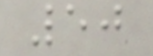50
